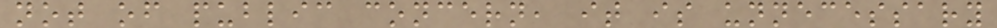not of public concern, it is unnecessary
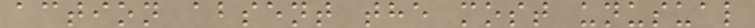action absent the most unusual
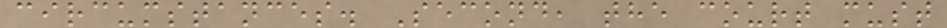circumstances. Second, the court must
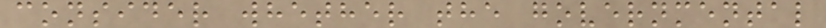consider whether the governmental
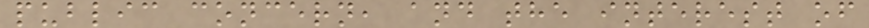public concern, and the interest of
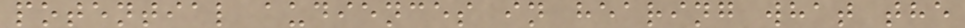potential audiences in hearing what the
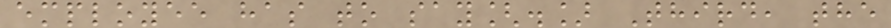employee has to say[.] Third, the
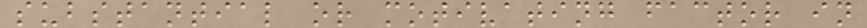substantial or motivating factor in
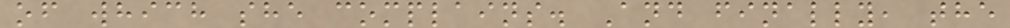of which she complains. And finally, the
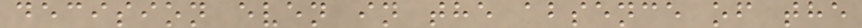decision even in the absence of the
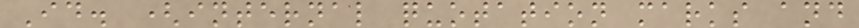Id. (internal quotation marks and
